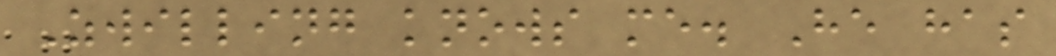Zwilling knows me. He has
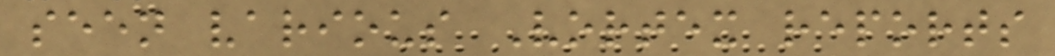seen various Vortex reports
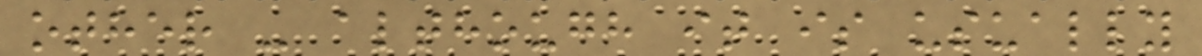other - although it is usually
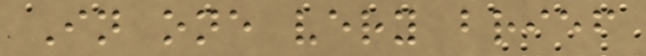In one very brief
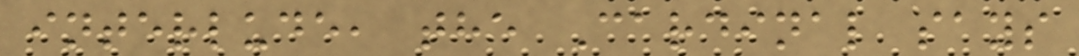interlude, the Cardinal says
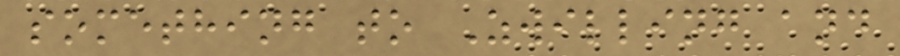something to Zwilling and
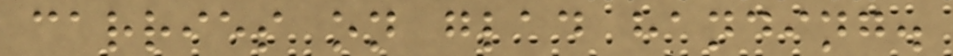carries on glad handing.
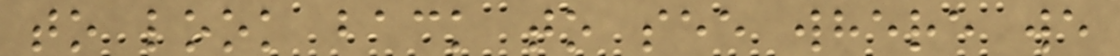to look back to see where we
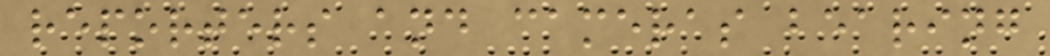reporters and cameras bearing
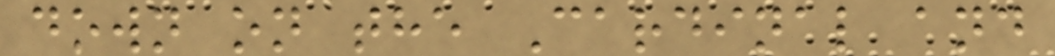down on the Cardinal and
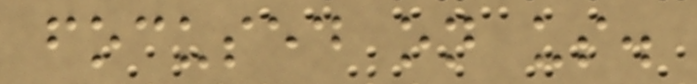focused on us.
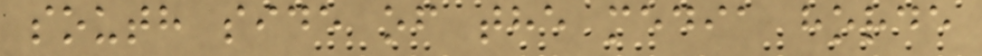south side of the media horde
